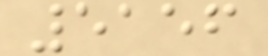5156
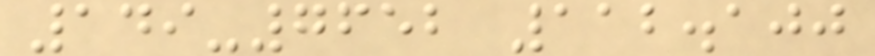149-7652 112.100
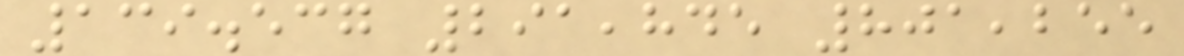139.537 291,845 801,255
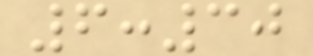6:30
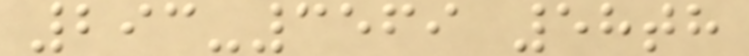293-3569 58th
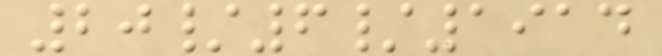20/6/1914
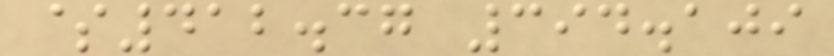$412.37 394.109
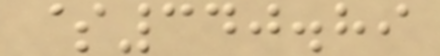$340.89
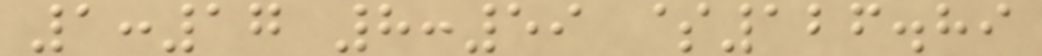1:17 8:59 $126.89
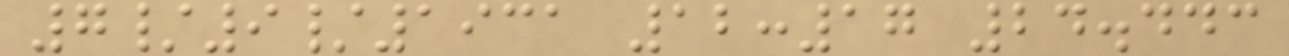7/9/1931 12:17 24.443
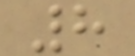8
